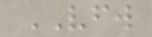VFW
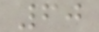60
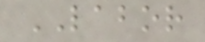LABOR
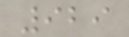929
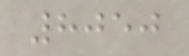8050
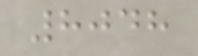8048
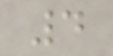4
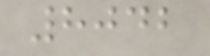8042
